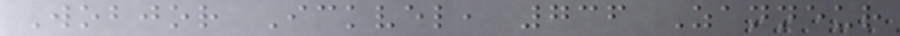Wobjor Ickvel, 736 Zanneur
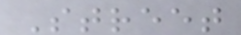Street
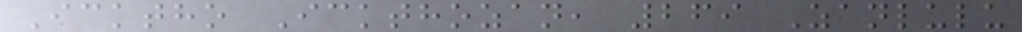Icktho Ickthozan, 269 Zanlulu
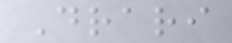Drari
